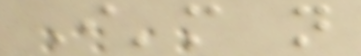I'm not
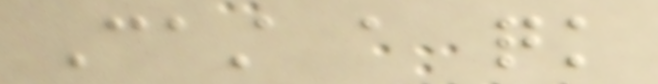Cast a quick
